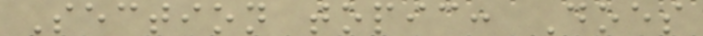Section topic: Does
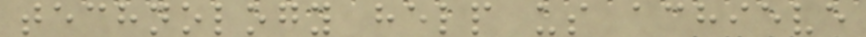technology help us achieve
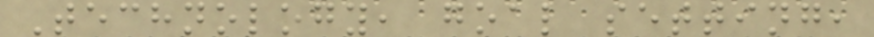Technology, goal setting,
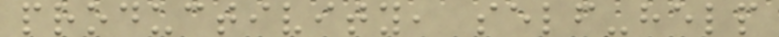productivity, self-help
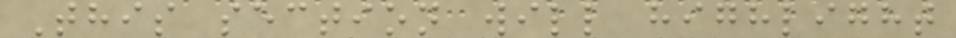This section will highlight
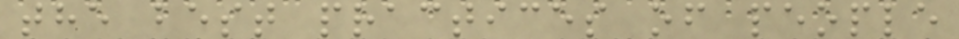the best practices of people
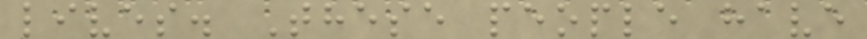lives. These people have
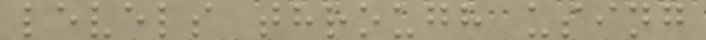levels through using
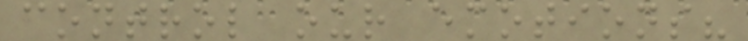control our emotions?
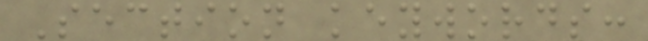Section keywords:
